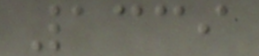1339
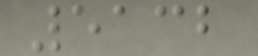5132
